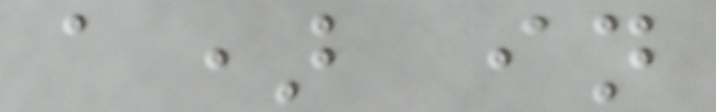a) in
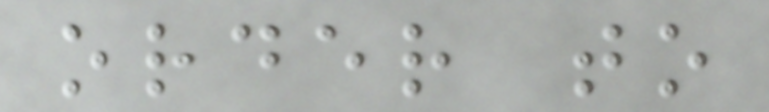order to
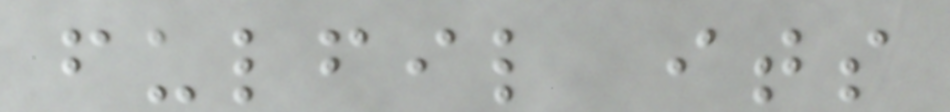fulfil its
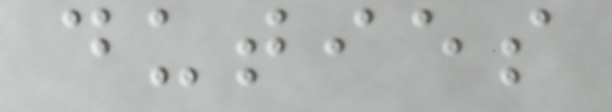duties
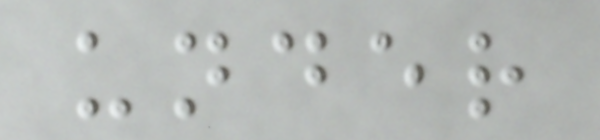under
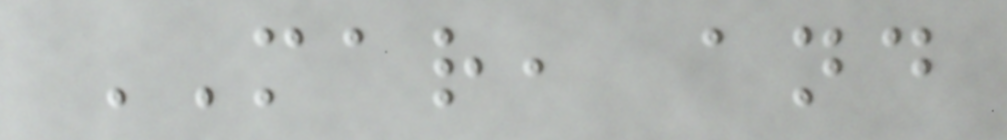MAR, and
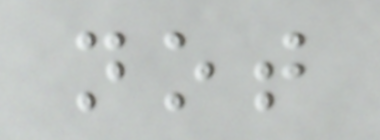not
